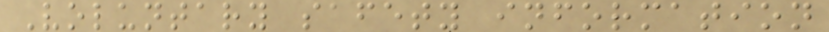Voluntary safety information
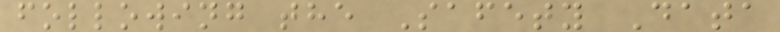following the Safety Data
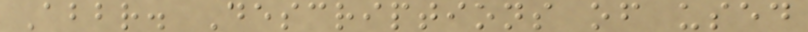Abbr. Descriptions of used
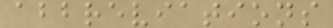abbreviations
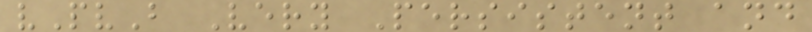vPvB Very Persistent and
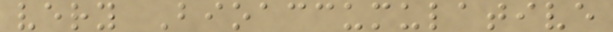very Bioaccumulative
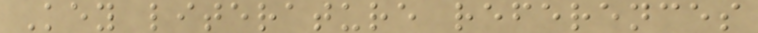Key literature references
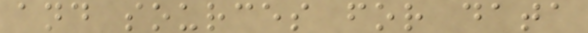and sources for data
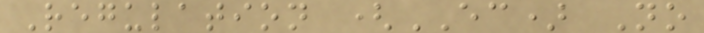Regulation (EC) No
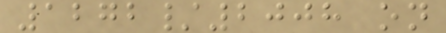1272/2008 on
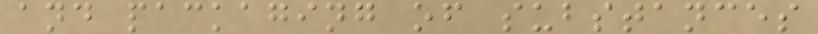and packaging of substances
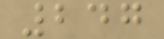247
